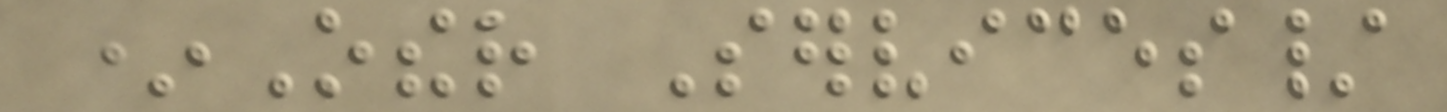*Other Services/
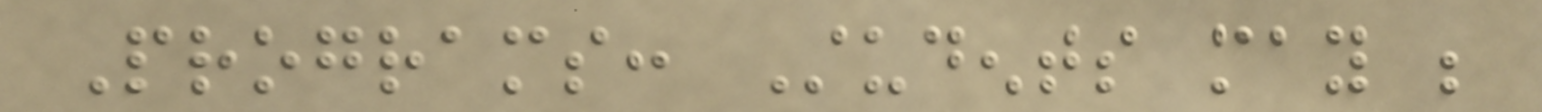Programs: Students may be
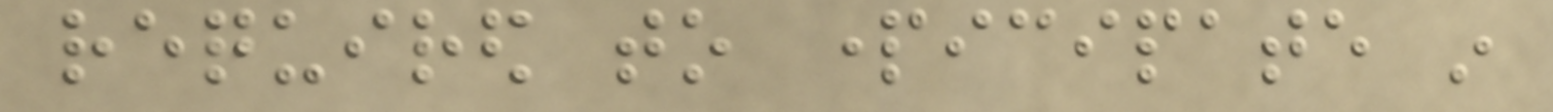required to participate in
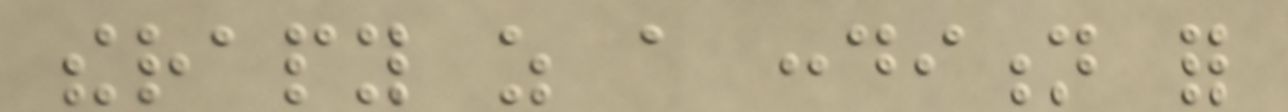therapy as a condition for
